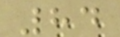84
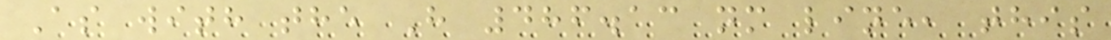As with the H 486.13 nm line, this
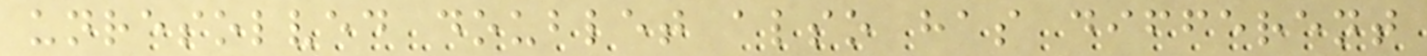unresolved doublet also has different
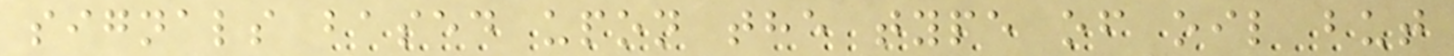signals based upon the type of oil but
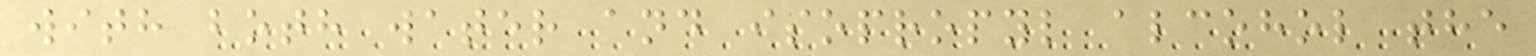with both water and isopropyl alcohol the
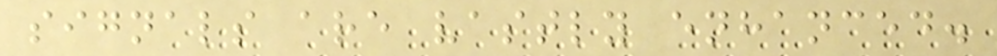signals are vastly enhanced.
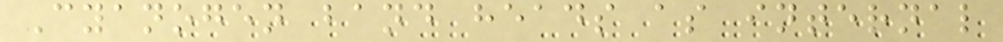Cyanogen band heads as internal
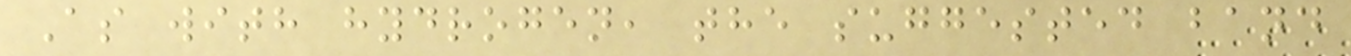As with hydrogen, the suggested band
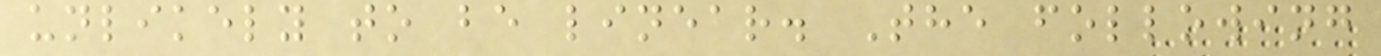unlikely to be linear. The following
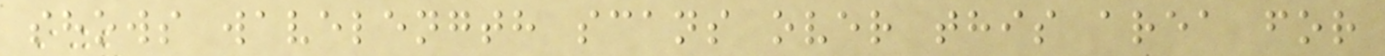shows wavelength scans over this area for
